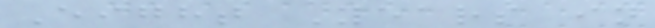Eight Years in
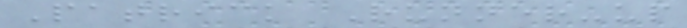Patrick Runner-up
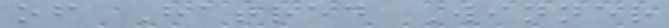of Hatred Winner
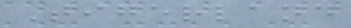Tigerland
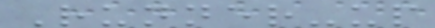Runner-up
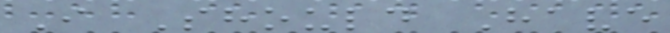I Should Have
